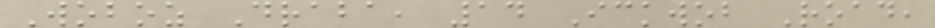Woboz Draba, 14 Ickwob Road,
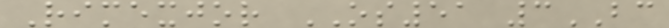Rimexjor OS51 3BC
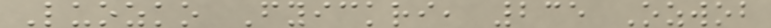Luozko Fyickri, 235 Ozwob
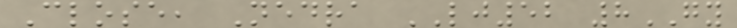Close, Nedra LJ52 8GY
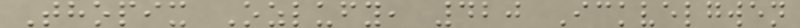Thopix Ozlufy, 420 Ickvelgwen
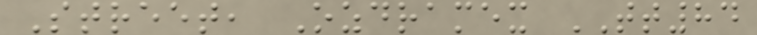Street, Ozdramex TT84
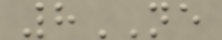8NE
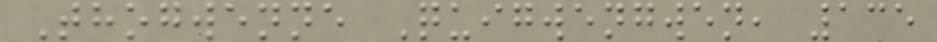Thogwenne Quigwengwen, 135
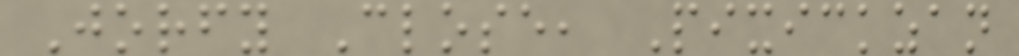Jorfy Close, Pixickzan
